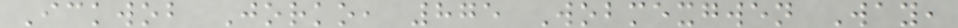Ickwob Jorko, 875 Wobmexgwen Way,
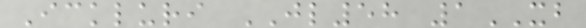Ickluri JL58 1XB
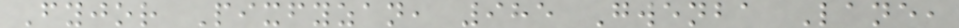Fyjor Pixfyzan, 985 Gwenba Lane,
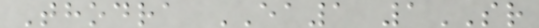Thodra EA1 1SR
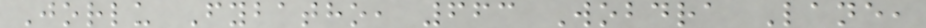Jorlu Fybatho, 663 Wobdra Lane,
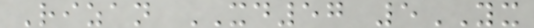Rizan XD57 5YX
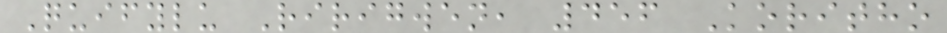Quifylu Ririgwen, 456 Koritho
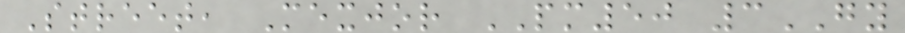Street, Mexjor PM50 3GY
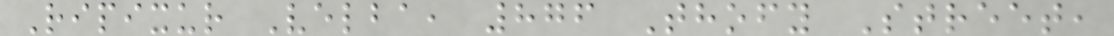Ripixur Velba, 876 Thofy Street,
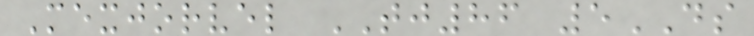Mexjorvel TJ86 5DS
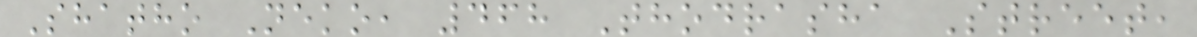Shatho Neko, 468 Thodrasha Street,
